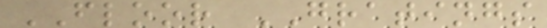FLOOR GRATINGS
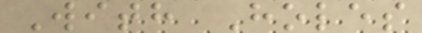With Holes
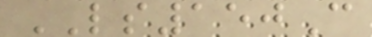LS150C
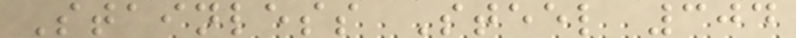Stainless Steel 304
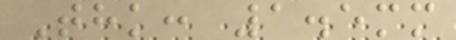Thk: 1.5mm
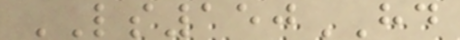LS150HD
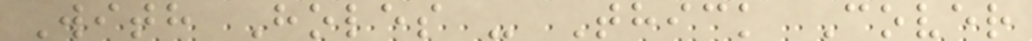With Holes - Thick Cover
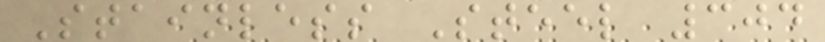Stainless Steel 304
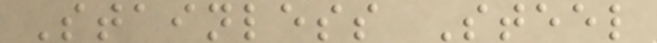Stainless Steel
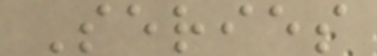Series
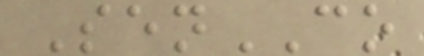SenCO
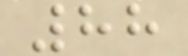88
